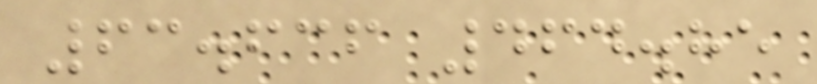63.636 464.85
